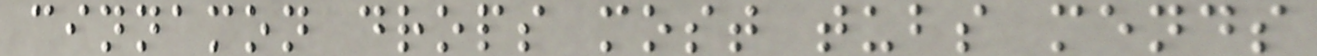cinnamon drops most tubs mends
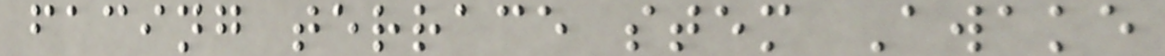facing terrace stem Awake
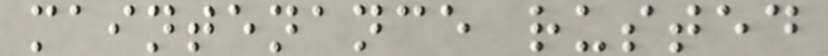maintenance rusted
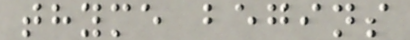thyme begins
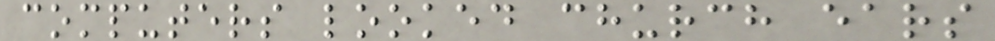computers looked church ears
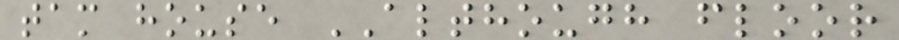tam house ALTHOUGH floor
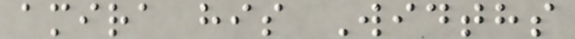amira his Widths
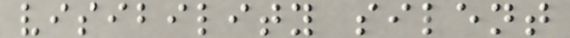visibility silent
